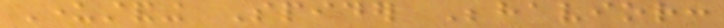Understanding Spider Behavior:
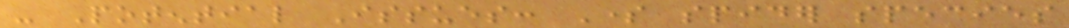- Potential Issues: Some spider species
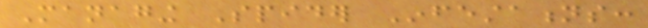Managing Spider Infestations:
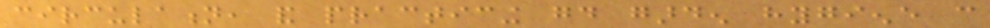circulation, and practicing good garden hygiene can
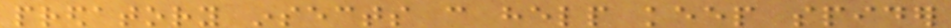predatory insects can help keep spider
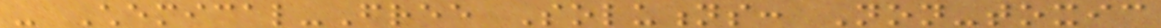- Chemical-Free Solutions: Non-toxic
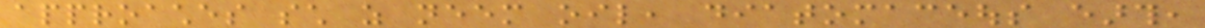approaches such as neem oil, diatomaceous earth,
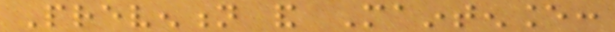Prevention and Maintenance:
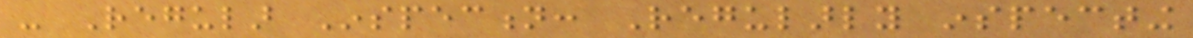- Regular Inspection: Regularly inspecting
